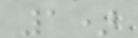1)
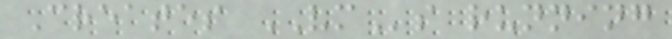Creates VMs running
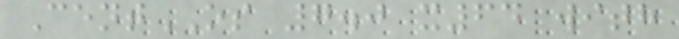CentOS 7.0 x64 with
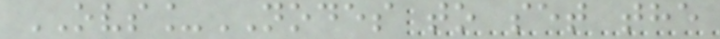OVS_NODES to set the
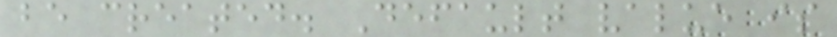be created. Default value is
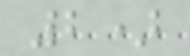2)
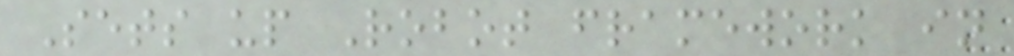Sets up Robot framework in
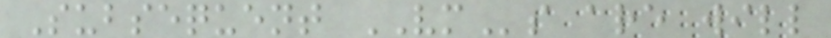Subsequent VMs are will
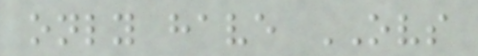only have OVS
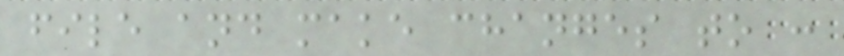file and make changes to :
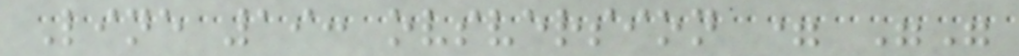Line 19: ovsversion = ""
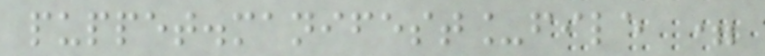puppet.manifest_file =
